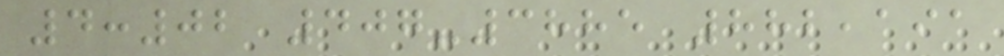4:02 407-3885 882,191
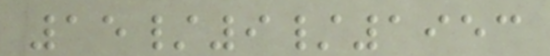15/9/1953
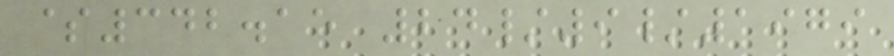$342.15 24/9/1979
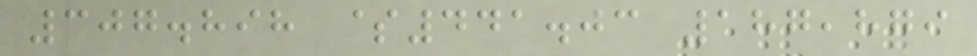307.898 $441.03 187,879
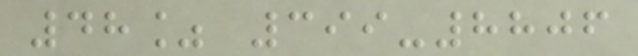48% 399-8806
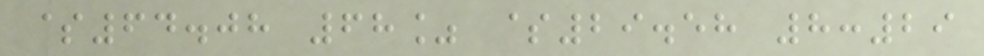$64.08 68% $29.58 8:29
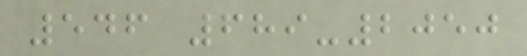546 689-2050
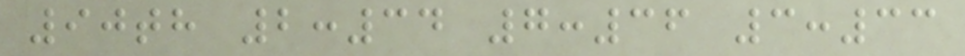90th 2:34 7:36 3:33
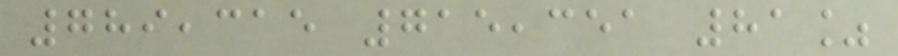789,315 715,351 81%
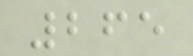265
